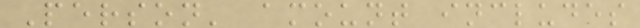Person' amount includes
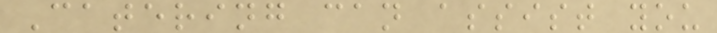Catering can assist you
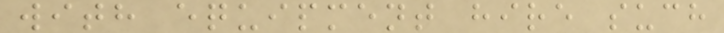with equipment hire such
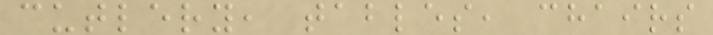cutlery, tables, chairs
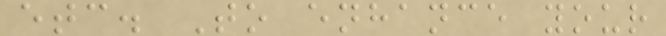etc. To enhance your
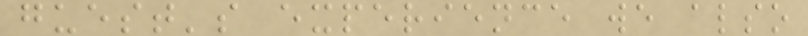guest's experience we also
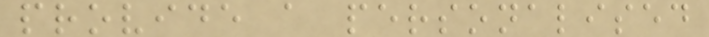provide a personalised
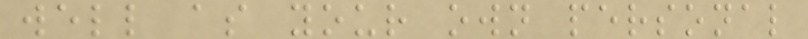well as your own personal
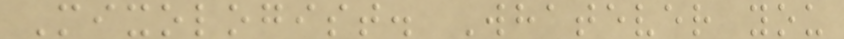Mixologist. Whatever you
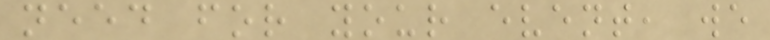need for your event, we
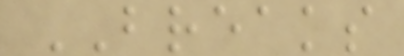BREAKS
